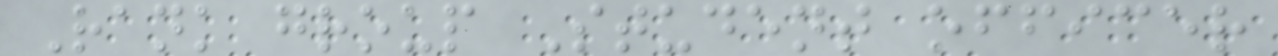Rank group Student officer
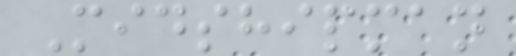Midshipman
